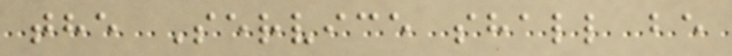the Service shall be
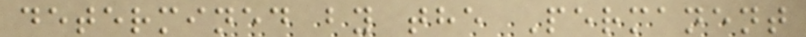determined by the Permanent
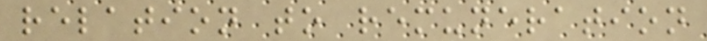relation to remuneration
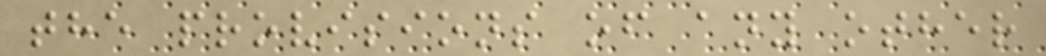the provisions of any other
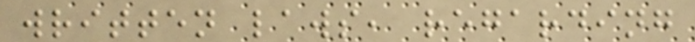written laws, regarding
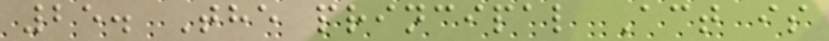25. The principal Act is
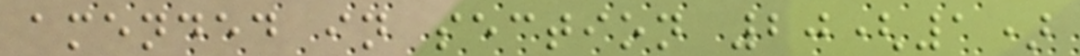amended in section 20(1)
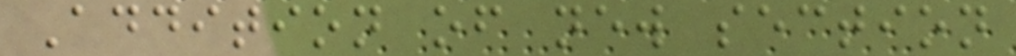Addition of new section
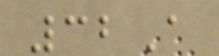32A
